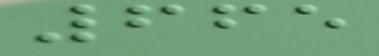665
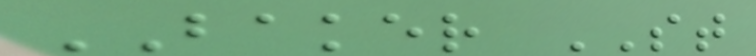BAKER ST
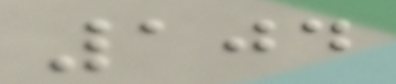104
